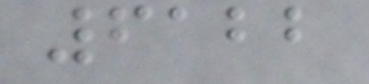6122
